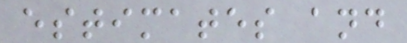estimates and
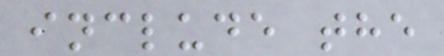include the
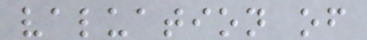valuation of
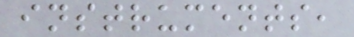instruments,
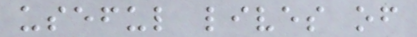useful lives of
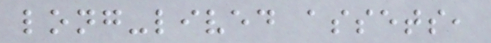long-lived assets,
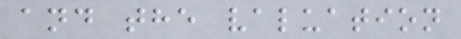and the valuation
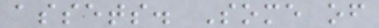assets. Some of
